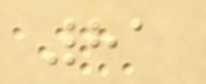81
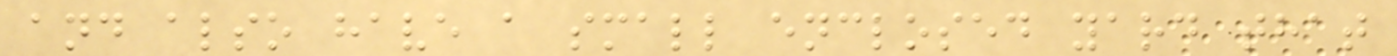and also have a small enclosed yard that
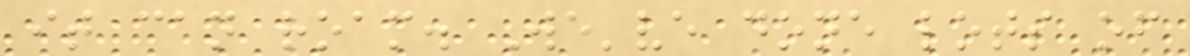it can roam. We've done lots of
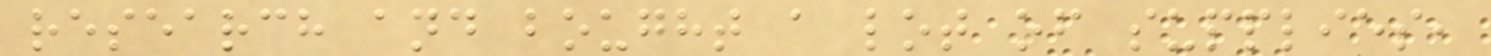research and bought a lot of supplies,
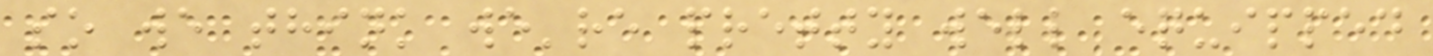so we think we're pretty well equipped
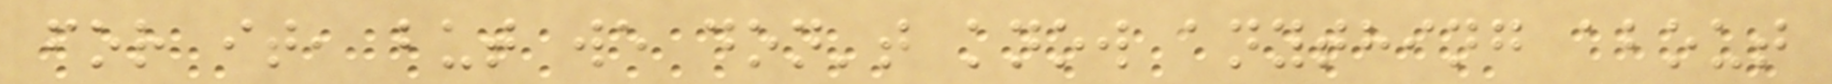for it, but we don't know anything about
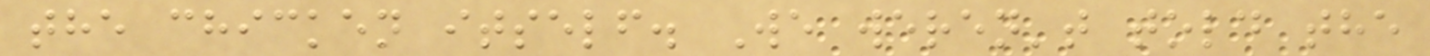the chicken itself. We weren't told the
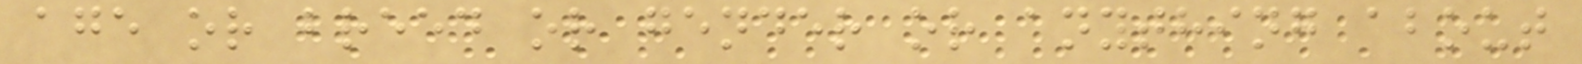age or breed or gender or anything about
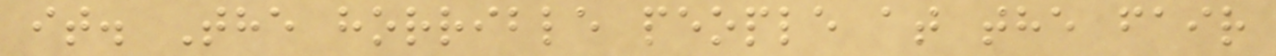it. The horrible people at the fair
